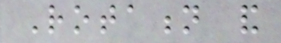Rotation and
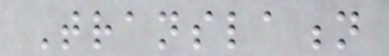Translation
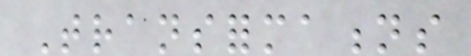Transformations
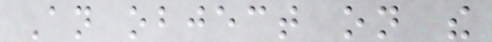An object on the
